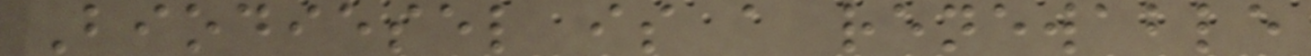Biodiesel is a renewable
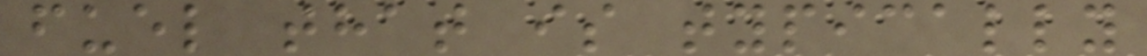fuel that is typically
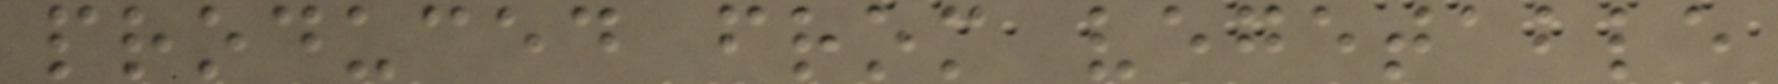produced from vegetable
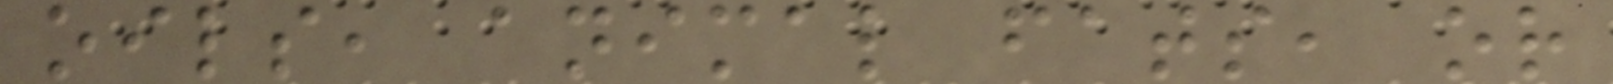oils, animal fats, or
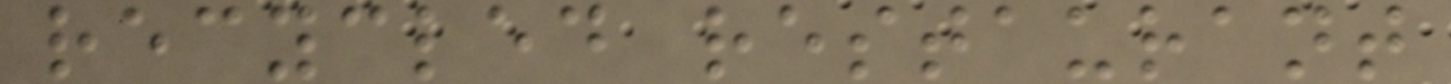recycled restaurant
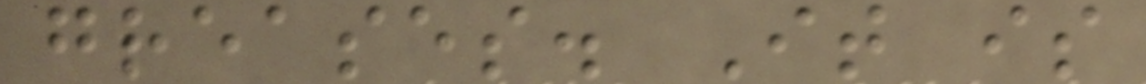greases. It is
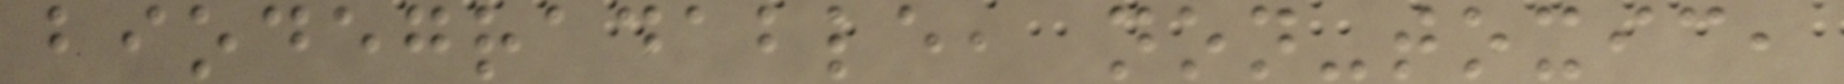biodegradable, non-toxic,
